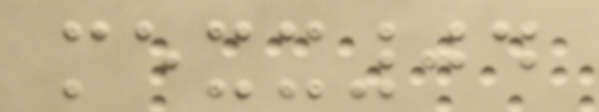mexx04
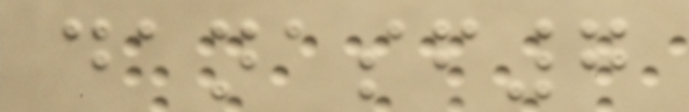danasf7
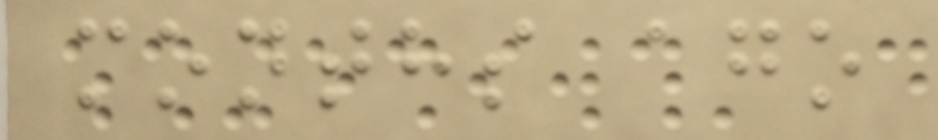months ago
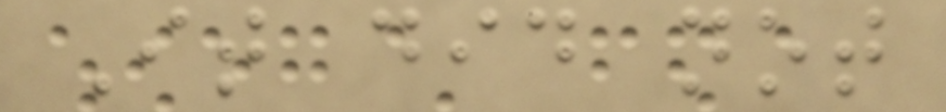It did not
